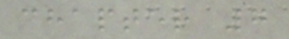chapter 7
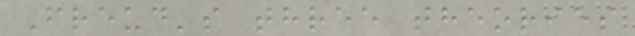Freud's three theories
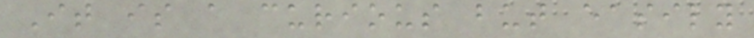It is a curious but easily
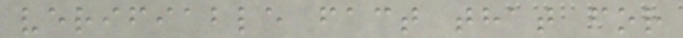verifiable fact that for
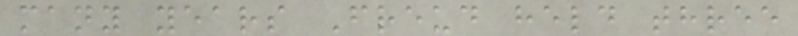many years Freud held three
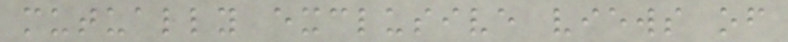mutually exclusive views of
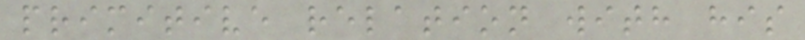primitive relation with his
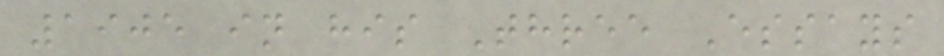1905 in his Three Essays
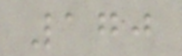170
